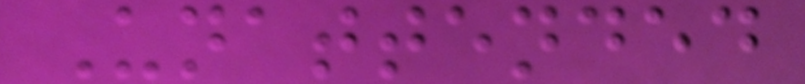Unattended
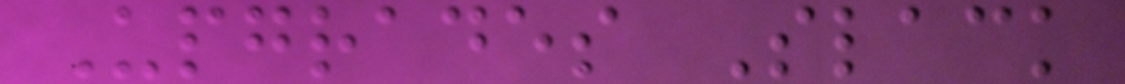Upgrades Slack
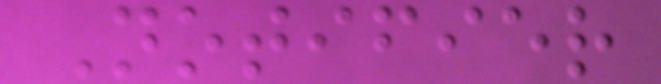Notifier
